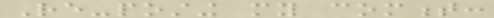Re-posting my comment:
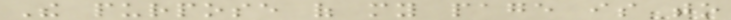The purpose of my page is to
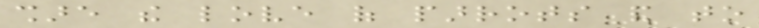share the love of parrots and to
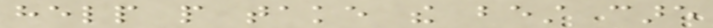help people take the best care
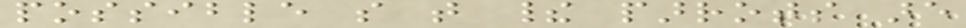possible so that their parrots are
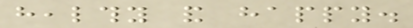healthy and happy.
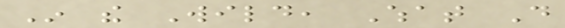In the Wild, What Do
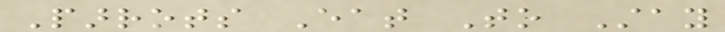Parrots Eat To Stay
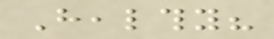Healthy?
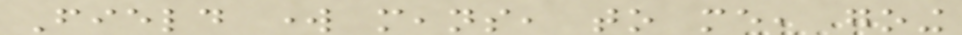Field work means, to me, going
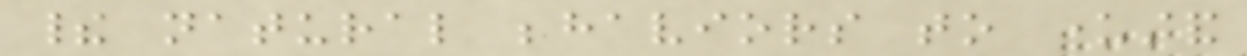their natural behaviors to understand
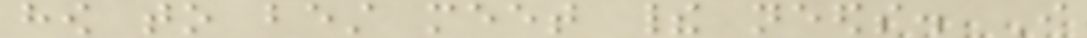how to best meet their needs. I
